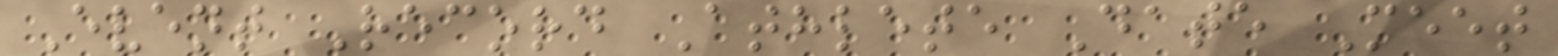Event Record Athlete Date Meet
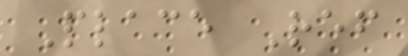Place Ref
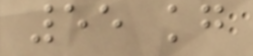55 kg
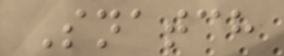Snatch
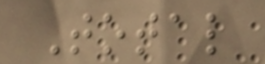Total
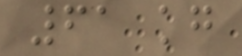61 kg
